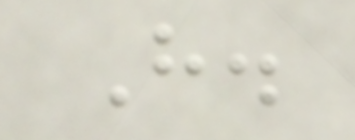H.
